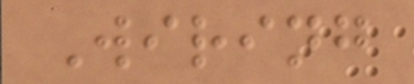Wiring
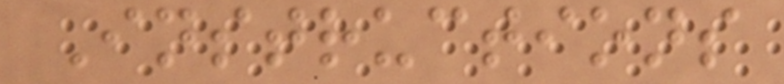Instructions
